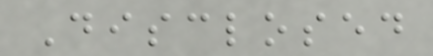Disclosed
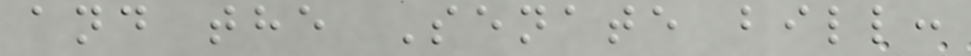and the Senate bill:
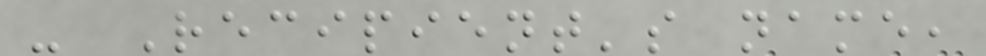- Recipient's name,
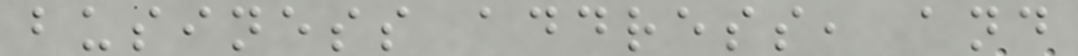business address, and
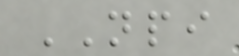NPI
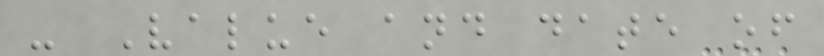- Value and date of
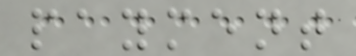payment
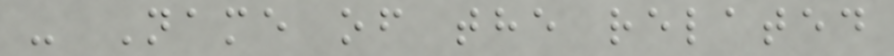- Name of the related
